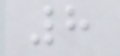8
